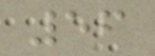56
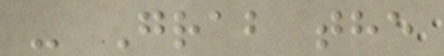- Grab the
